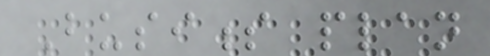Business plan
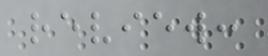review:
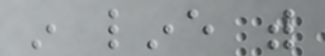in line with
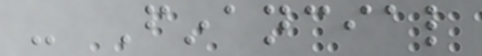- Financial
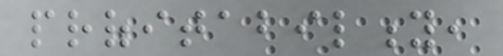profitability,
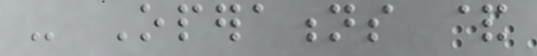- Operations &
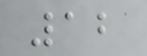12
